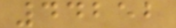44252
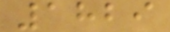1829
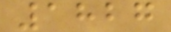1827
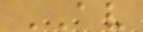AV
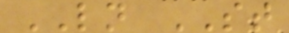LN ST
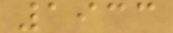1933
